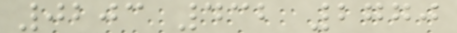0203 432 2770
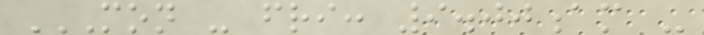MON - FRI: 9.00AM -
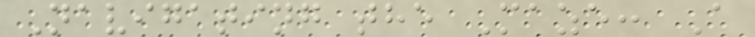Navigating the Maze: A
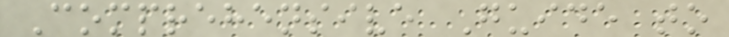Comprehensive Guide to
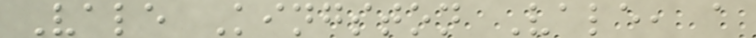Vale Kingston Vale, a
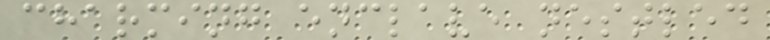charming enclave nestled
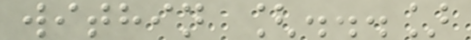within [...]
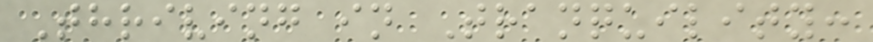Thriving in Tranquility:
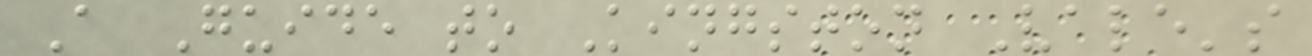A Guide to Kingston Vale's
